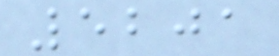5201
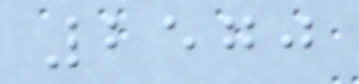2570
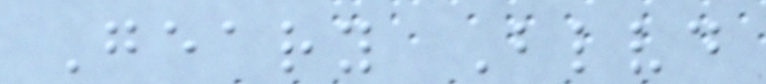Geary Blvd
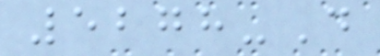5278-D
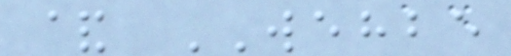& WEHBE
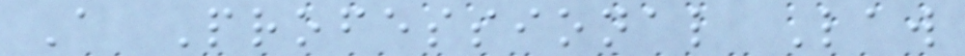A Professional Law
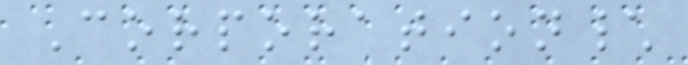Corporation\
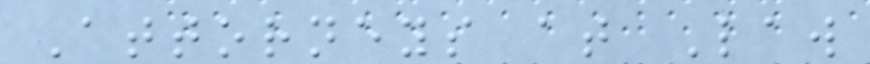Attorneys at Law
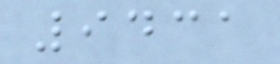9431
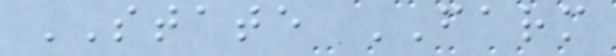STATE FARM
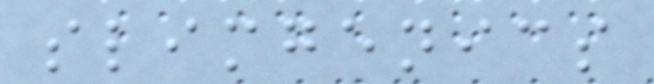slimgenics
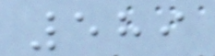589
